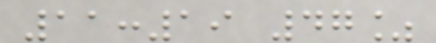11:19 47%
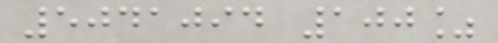5041094 100%
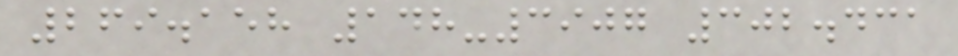269.158 148-3907 302.431
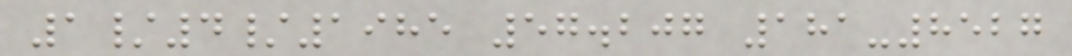1/4/1985 57.207 181-8527
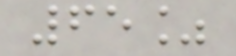65%
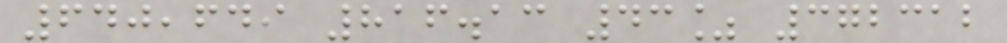640,649 816.13 43% 372312
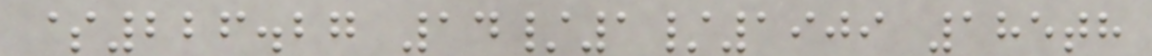$226.27 14/1/1909 185th
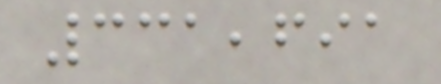331,691
